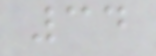34
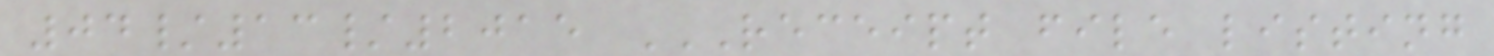04/13/2015 RECEIPT FILE LISTING
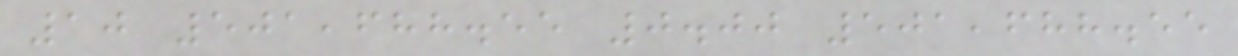10 501,688.55 0.00 501,688.55
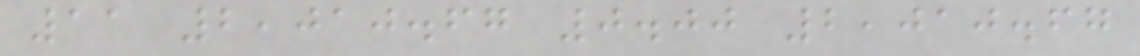11 2,010.67 0.00 2,010.67
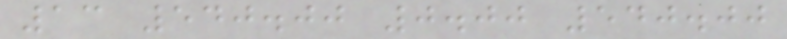13 540.00 0.00 540.00
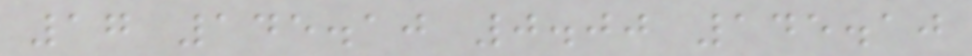17 145.10 0.00 145.10
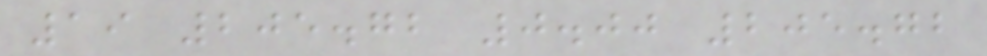19 205.72 0.00 205.72
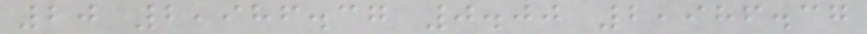20 2,986.37 0.00 2,986.37
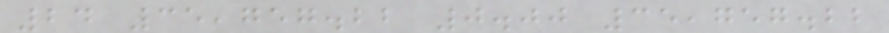24 35,757.22 0.00 35,757.22
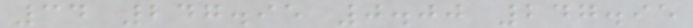34 247.95 0.00 247.95
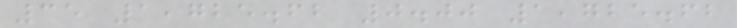35 1,725.62 0.00 1,725.62
